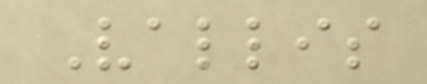Vallis
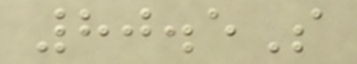80.5S
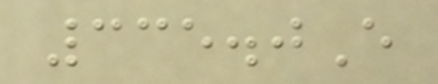335.0E
